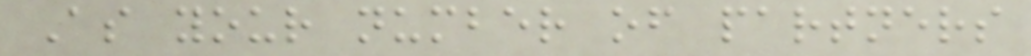As your number of partners
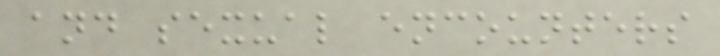and sexual encounters
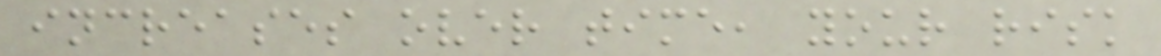increases over time, your risk
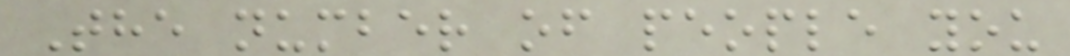The number of people you
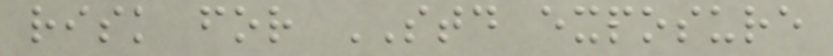risk for STD exposure
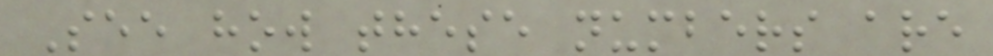See how these numbers are
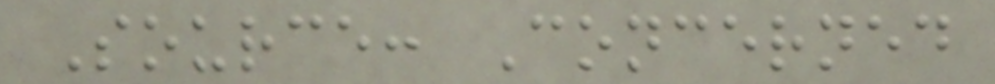Source: Concerned
